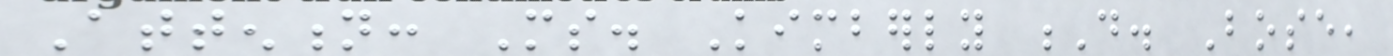Attention: Ms. Kimberly D. Bose,
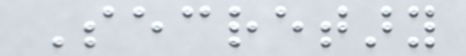Secretary
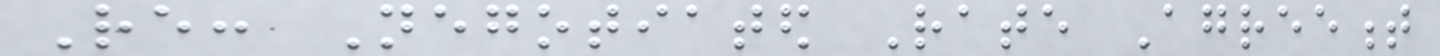Re: Negotiated Rate Agreement
